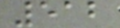512
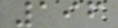196
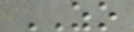ZO
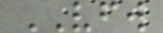VFW
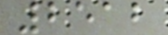2512
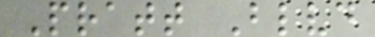Pratt Blvd
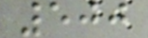500
